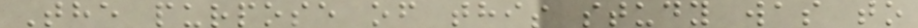The purpose of this study was to
